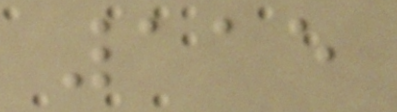115
